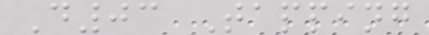D03 Tapping
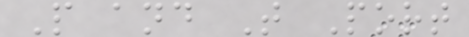P and T Port
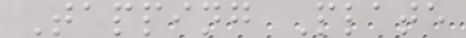Tapping Plate
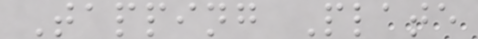Tapping Plate
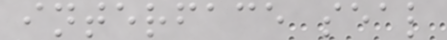interface seal
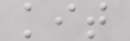kit
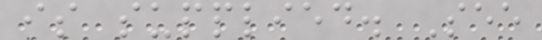is supplied. See
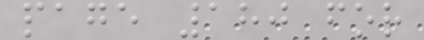page 180 for
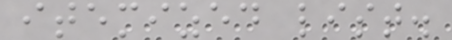itemized list.
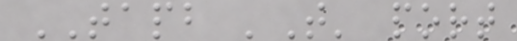TAPB 'T' port
